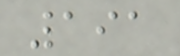191
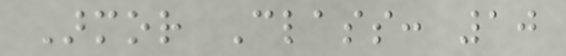Armor Class: 10
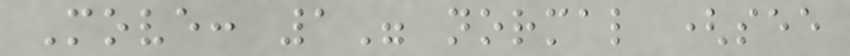Move: 1" normal (see
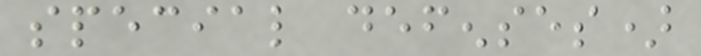special defenses)
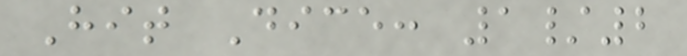Hit Dice: 1/2
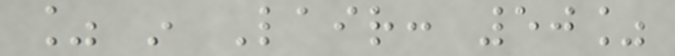% in Lair: 50%
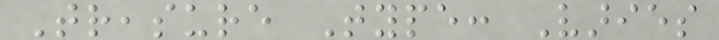Treasure Type: Varies
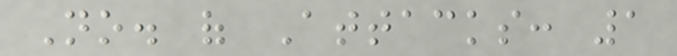No. of Attacks: 1
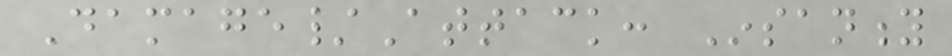Damage/Attack: Insanity
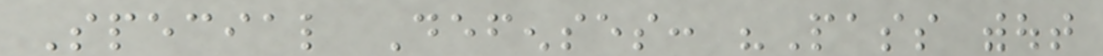Special Defenses: "Pass without
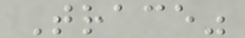Trace"
